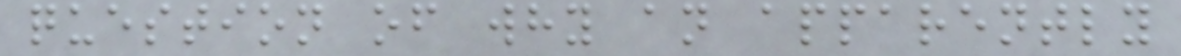question of why an apparently
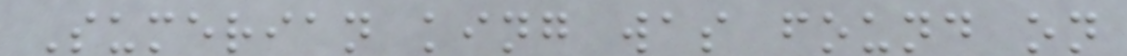Sumerian king was found on
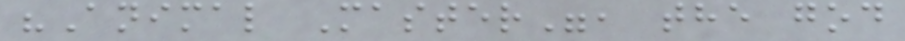"Animal Master", the god
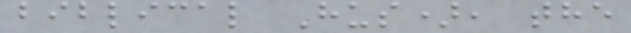biblical Hus), the
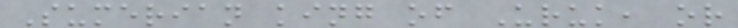Sumerian king of Uruk, or
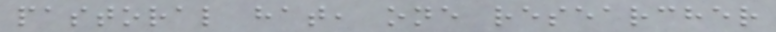pastoral hat, one researcher
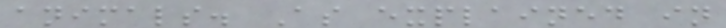animals. As explained in
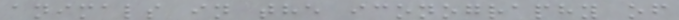animals in the iconography of
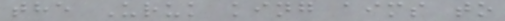the Uruk king aims to
